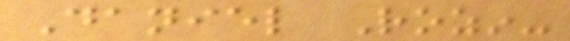Daniel Rozin-
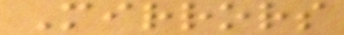Mirrors
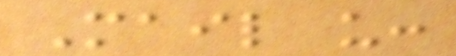Mail us:
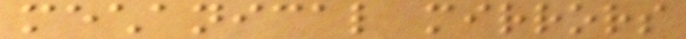mechanical mirrors
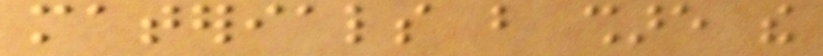materials but share the
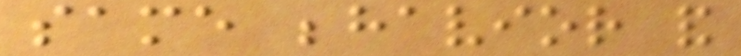same behavior and
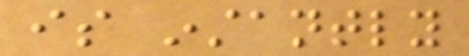is instantly
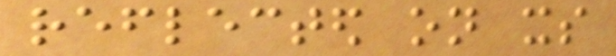reflected on its
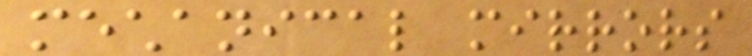mechanical mirrors
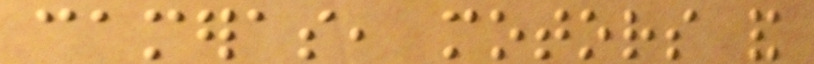cameras, motors and
